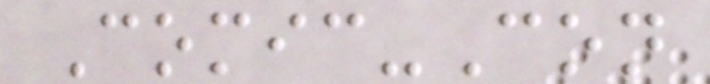Comic-Con
